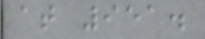at 951.
